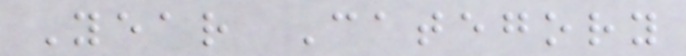Year Category
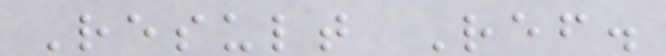Result Ref.
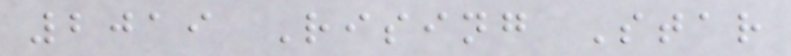2019 Rising Star
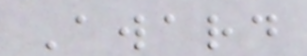Award
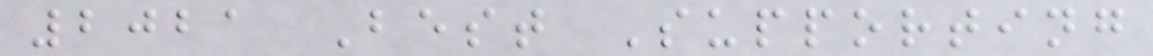2021 Best Supporting
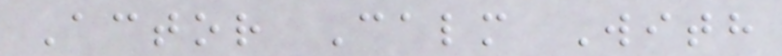Actor Calm With
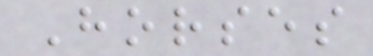Horses
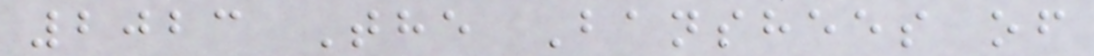2023 The Banshees of
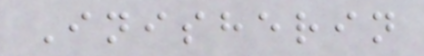Inisherin
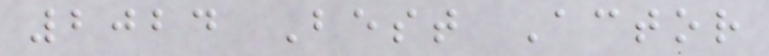2024 Best Actor
